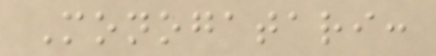Monogatari:
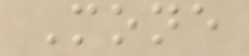Mone
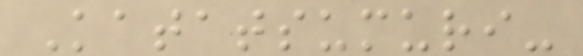Katatsumuri-
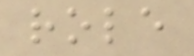role
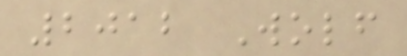2012 Wolf
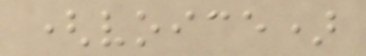(voice)
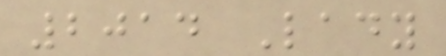2014 Lady
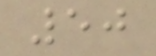50
